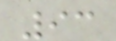93
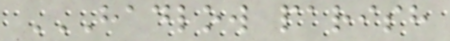HADLOW PARISH
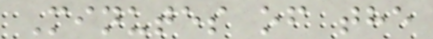Minutes of the
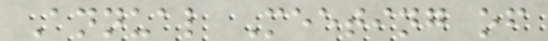Annual Meeting of
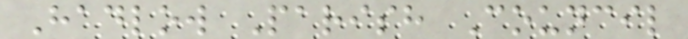Hadlow Parish Council
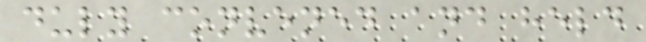duly convened and held
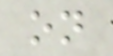on
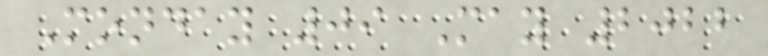Monday 09 May 2022
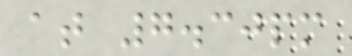at 7.30pm
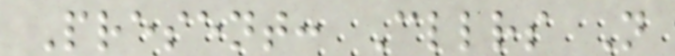Present: Cllrs N
